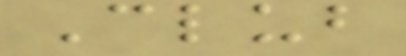Club
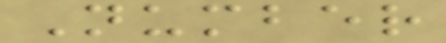Number
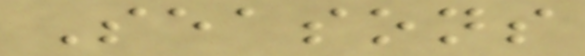Seasons
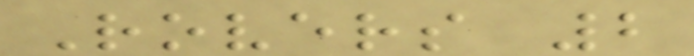Rovers 2
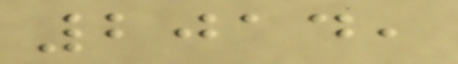2014,
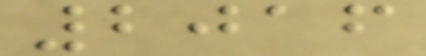2016
